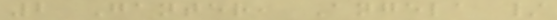2 Ganter, Angela /
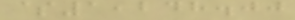$1,248.00
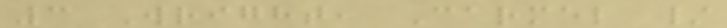3 Wright, Carmel /
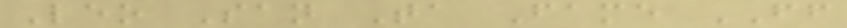Leo San Ta Fame FF
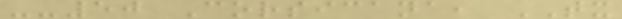--50 Corsicana, TX
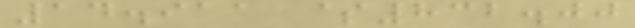14.911 $832.00
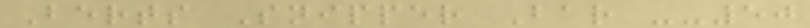Berts Snipper Bar --50
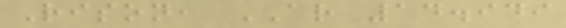Rison, AR 14.949
